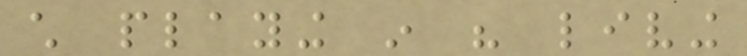child playing in his living
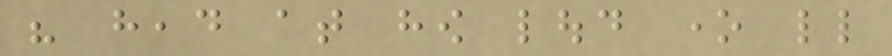his head at how loud one little
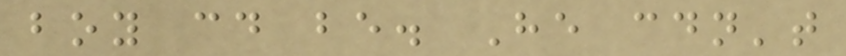boy could be. He couldn't
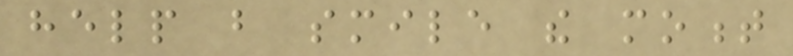help but smile the moment
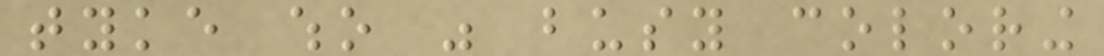tyke who was busy coloring
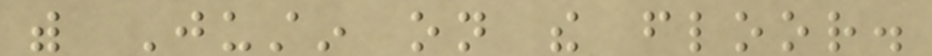with Justin on the floor.
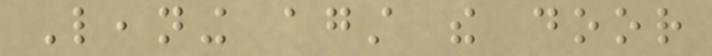Leaning against the door
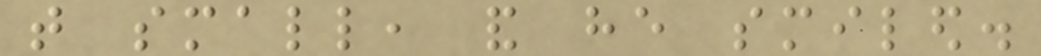that small, and he smiled.
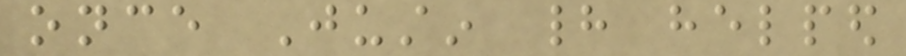once Justin had helped
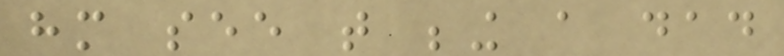him see that being a dad
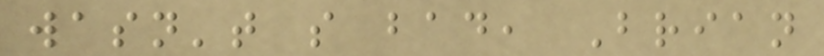wasn't so bad, Brian
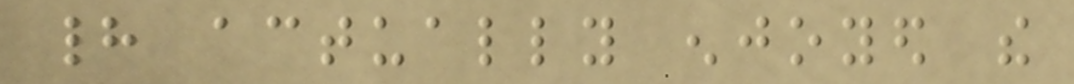had actually enjoyed the
